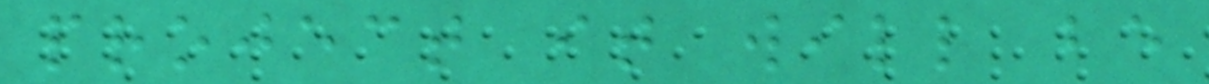project it will be
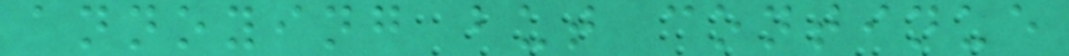annoying but continue
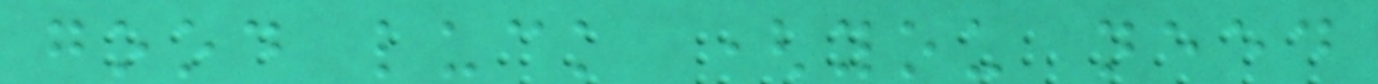good luck (you need
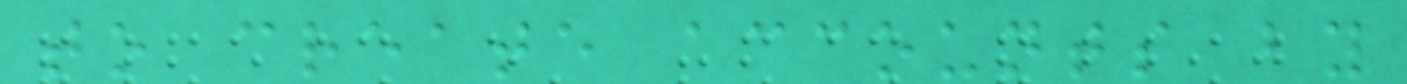to create accounts by
